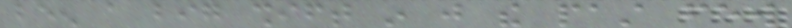been a big shift in just the past few
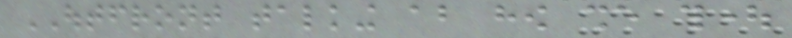OUTFRONT talking about how she thought
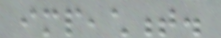impeachment.
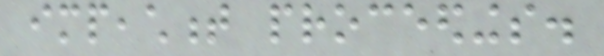impeachment proceedings.
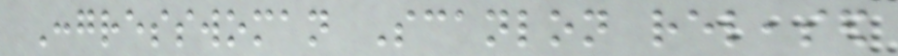Congresswoman Scanlon released
